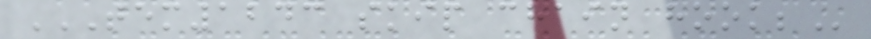TEM1243 SKIP CHAIN HOOK;
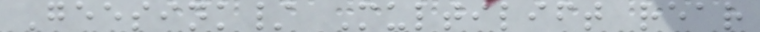Geesink/ Multilift rear
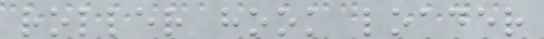roller hook loader
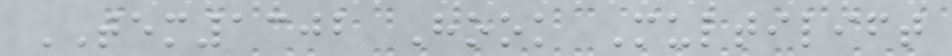TEM1302 Hook Multilift
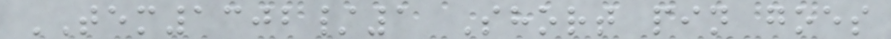TEM1302/1 Short pin goes
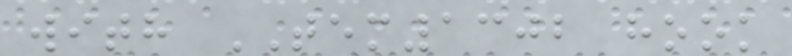with TEM1302 hook
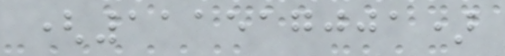(111517001)
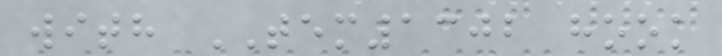with TEM1302 hook
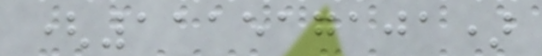(111517101)
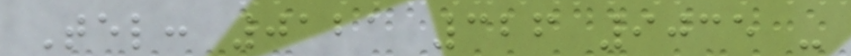Tel: 0121 326 9035 -
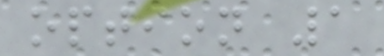option 1
